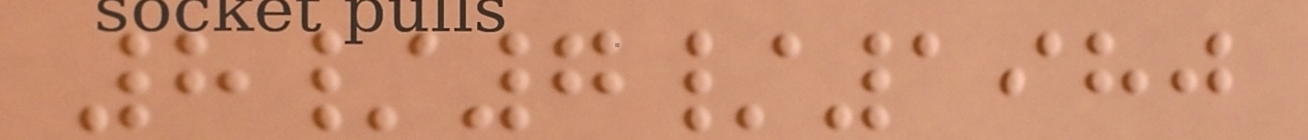8/7/1980
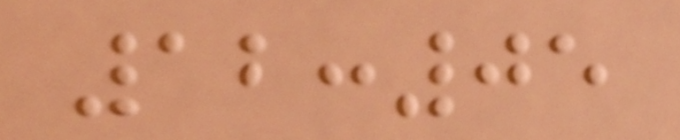12:05
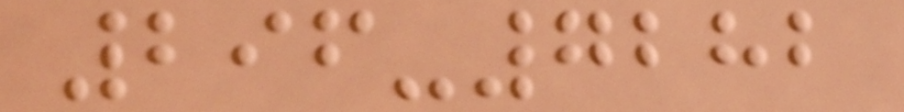296-7282
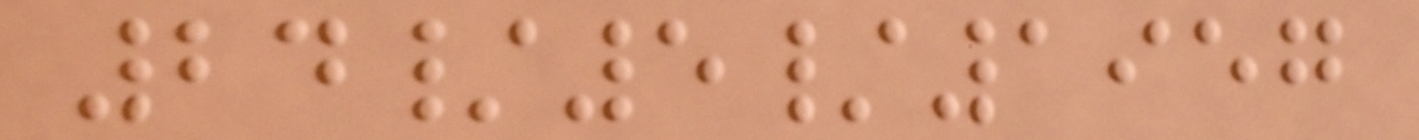24/5/1957
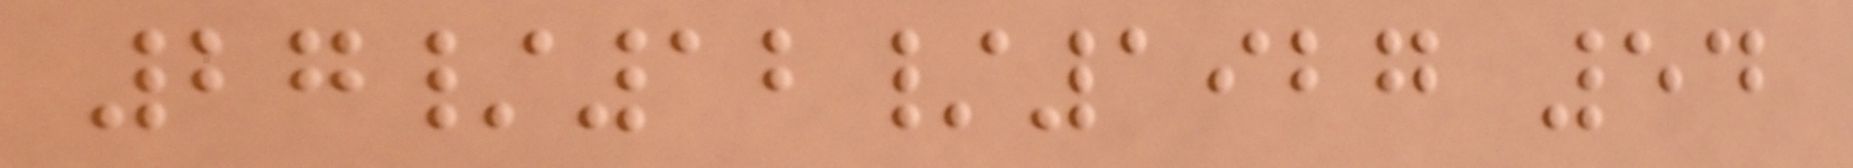27/12/1927 54
